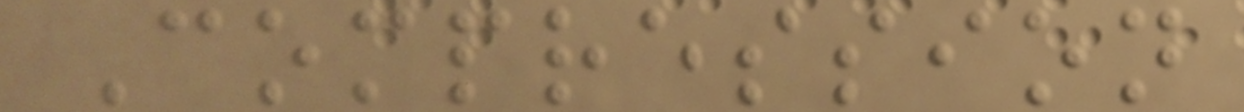Compression
